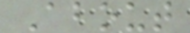About
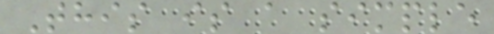This is a simple
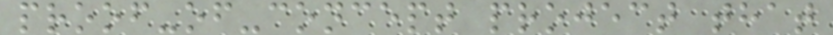proof-of-concept project that
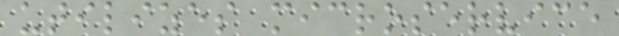utilizes microservice
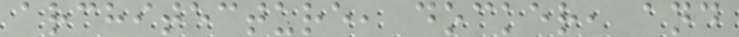architecture, docker, and
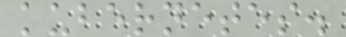kubernetes.
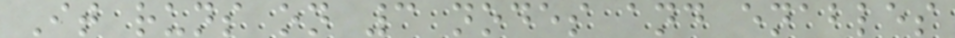It runs on 3 nodes and enables
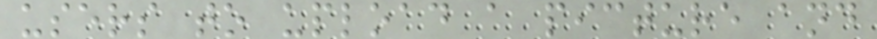users to upload a picture and
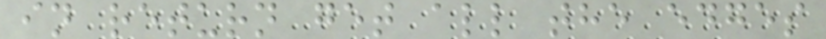in return get all the edges
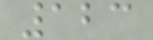123
